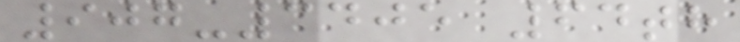907-3405 64th
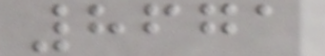8671
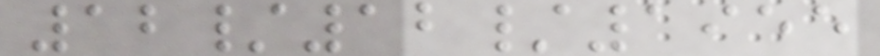12/12/1955
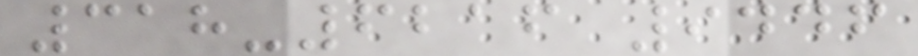318-6216 9446
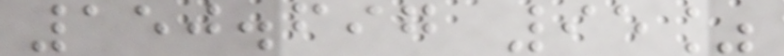150.697 95%
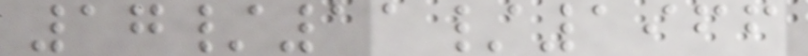17/11/1966
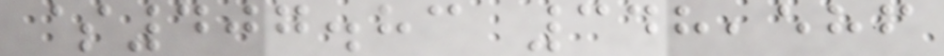$407.83 348,586
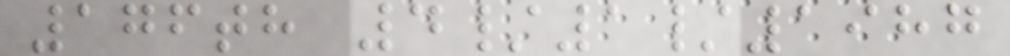176th 4/1/1987
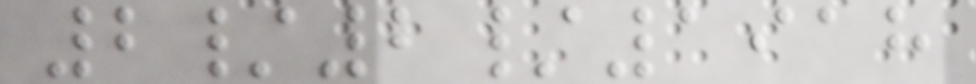2/2/1918
